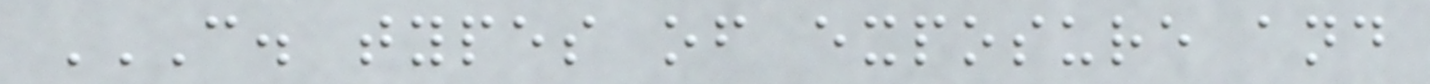C. TYPES OF EXPOSURE AND
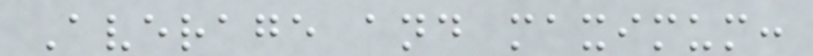Average and maximum:
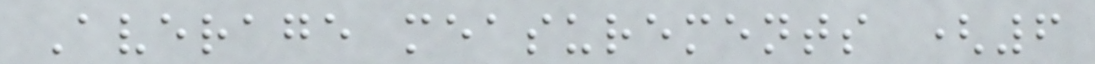Average measurements (6
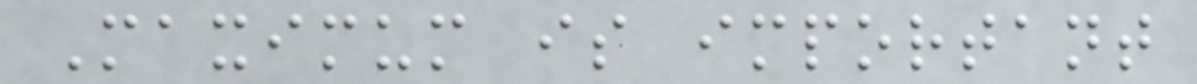Maximum is important
